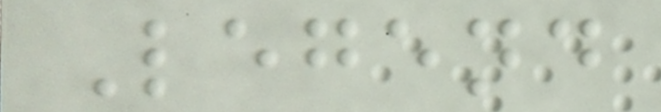Legend
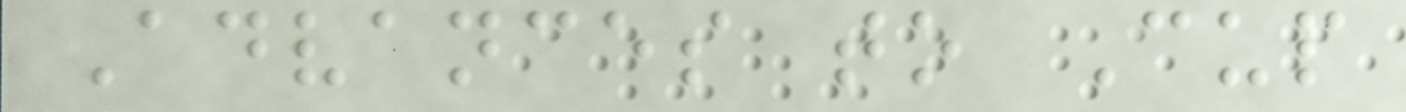Advances to Cup
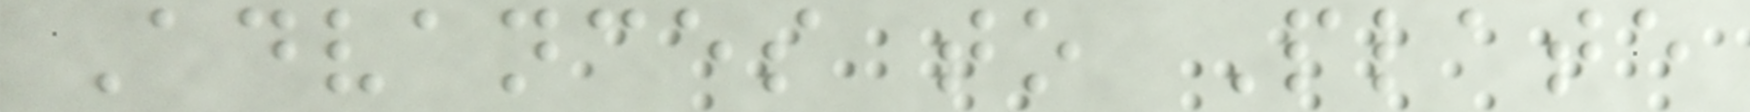Advances to Plate
